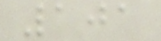101
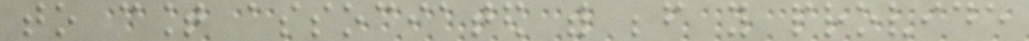to count associated with before you provide
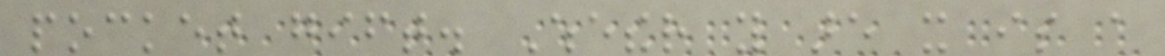pocket gift. Whether you are it is a
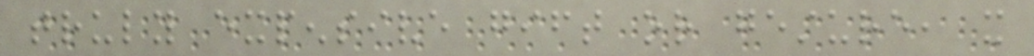truly expensive gift or gesture, it
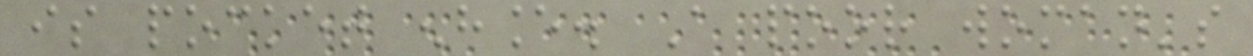is pocket enhance. A poor woman's
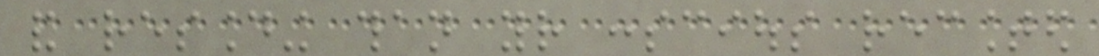and resounding than your conscious recounted
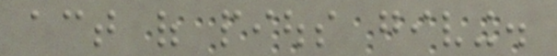act of pious giving.
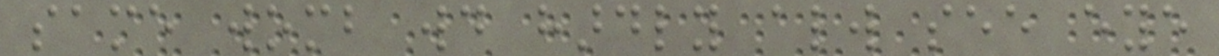same womb would hardly always see eye
